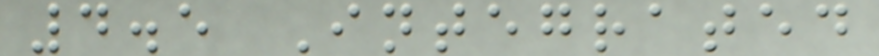4.5 Integrated
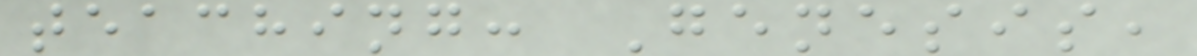teaching: Genesis,
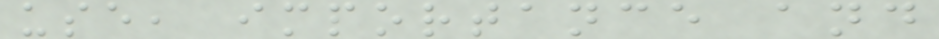use, importance and
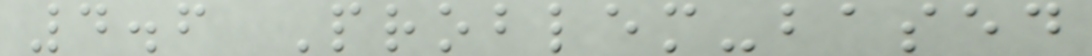4.6 Problem-based
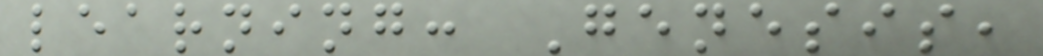learning: Genesis,
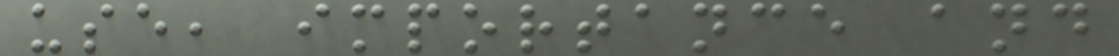use, importance and
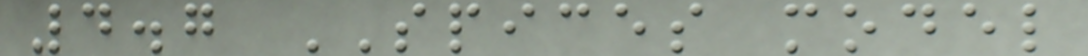4.7 SPICES model
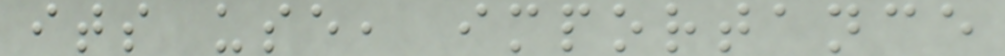its use, importance
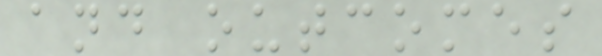and outcomes
